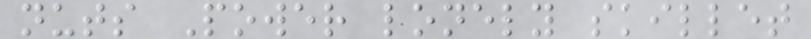nuts Power lonely skillet
